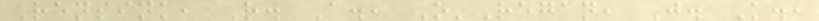Rensink, R. A., O'Regan, J. K.,
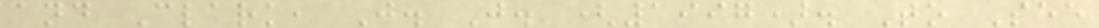and Clark, J. J. (1997). To See
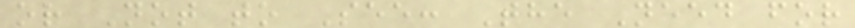or Not to See: The Need for
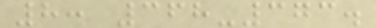8: 368-373.
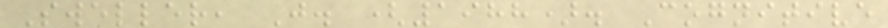Sweller, J. (1988). Cognitive
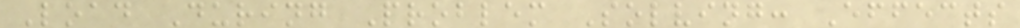Load During Problem Solving: Effects
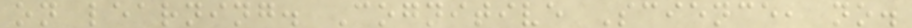on learning. Cognitive Science, no.
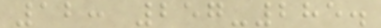12: 257-285.
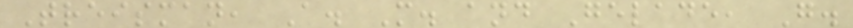Treisman, A. M. and Gelade, G.
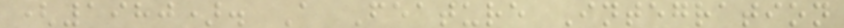(1980). A Feature Integration
